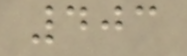403
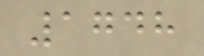1748
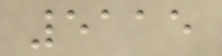5115
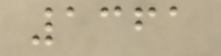1361
